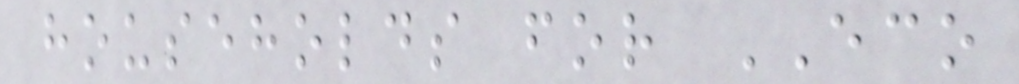households for ECO
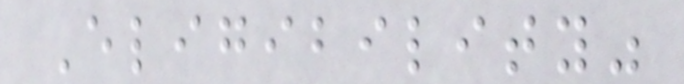Eligibility"
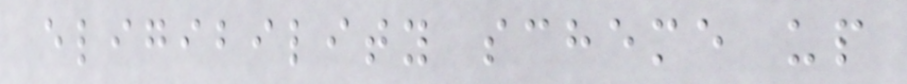eligibility scheme up
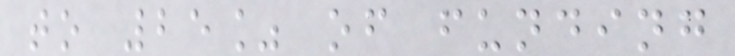to 25% of funding
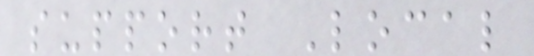support Local
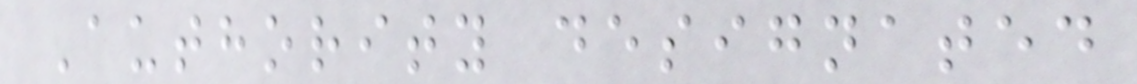Authority designated
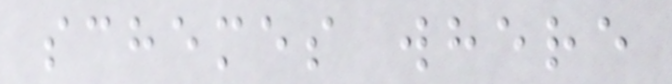schemes where
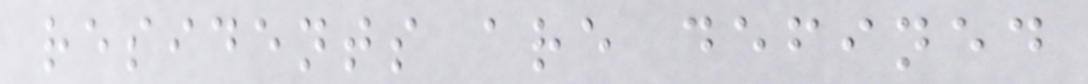residents are defined
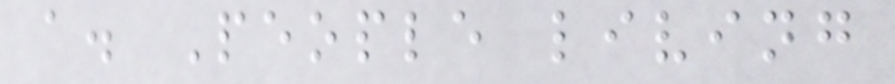a. People living
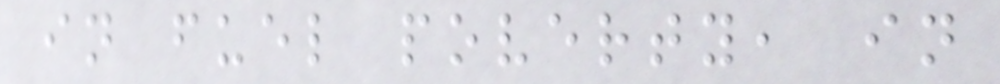in fuel poverty, in
